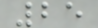25
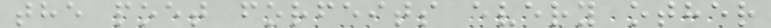the poet forfeits every other
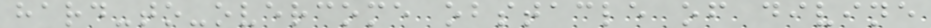hard-to-overcome obstacle of divine
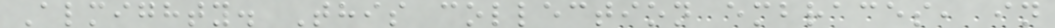Almighty. This collection embraces, in
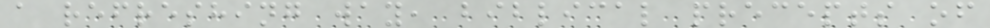a refreshing way, biblical precepts of
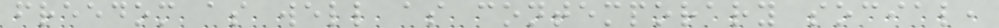freedom as well as contemporary social,
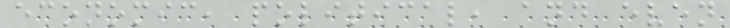economic, political, and even
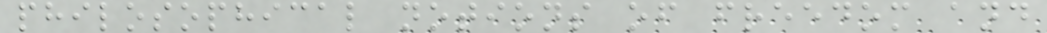philosophical notions of freedom and
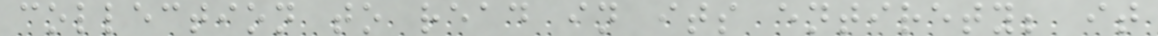collection to read in its entirety; it
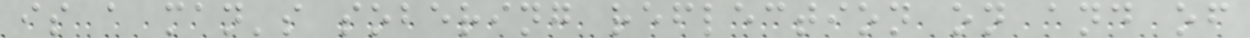is a man's sobering reflection on and of
